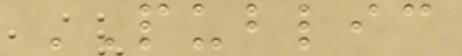PUBLIC
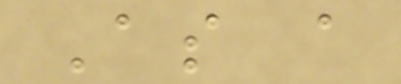As a
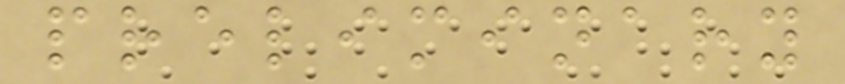preliminary
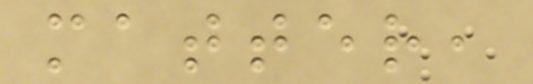matter,
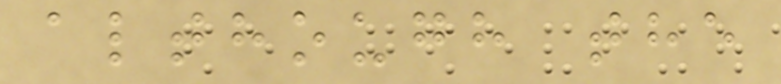although the
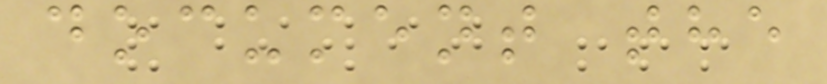document the
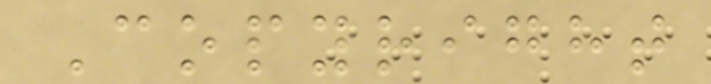Copyright
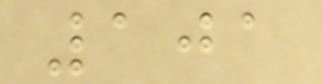101
